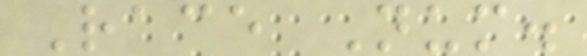Race Num.
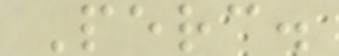Perc.
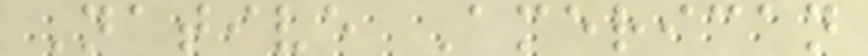Native American
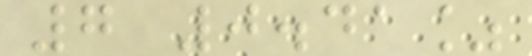7 0.41%
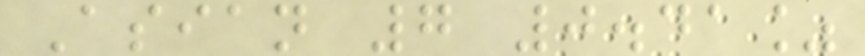Asian 7 0.41%
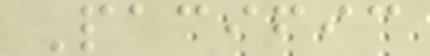Pacific
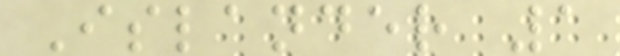Islander 1
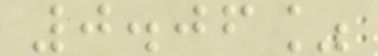0.06%
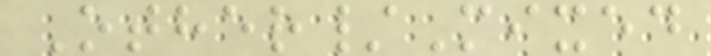Other/Mixed
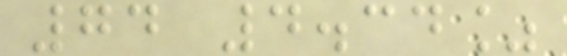74 4.34%
